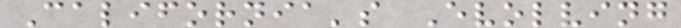California's Evolving
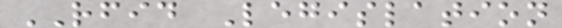RFID Legislation
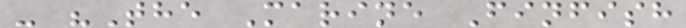- "The Marine Finfish
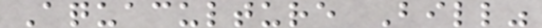Aquaculture Bill"
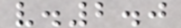v.2.0
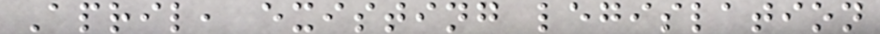April, existing legislation
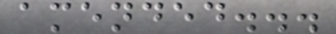amended...
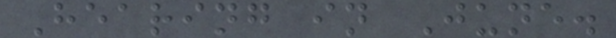Hearing in June.
